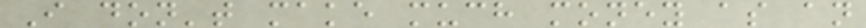I don't make much money as an
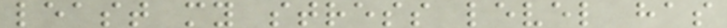least my stress level has
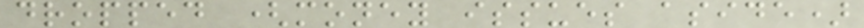dropped (money issues aside)
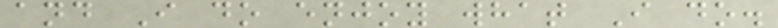and I do enjoy what I do.
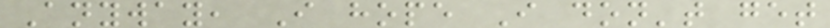Anyway, I hope I don't get
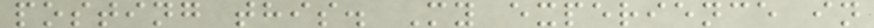posting this. My experience in
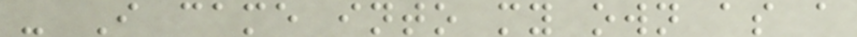- I came into my own as a
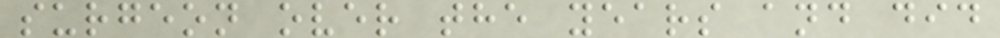surgeon over the years and did
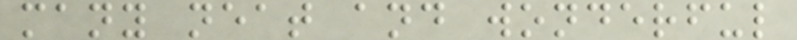many neat and wonderful
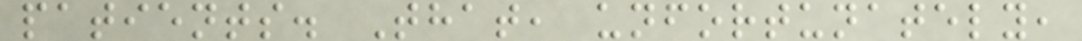patients. That, unfortunately,
